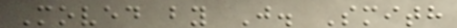Moved by J. Smith
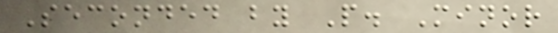Seconded by P. Minor
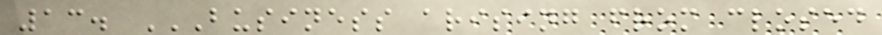13. BUSINESS ARISING FROM CLOSED
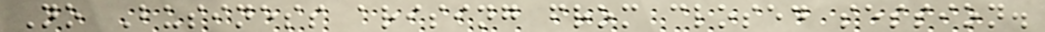No Business arising from closed session.
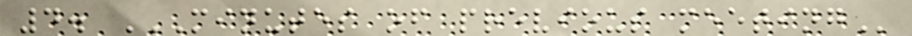4. MINUTES OF PREVIOUS MEETING
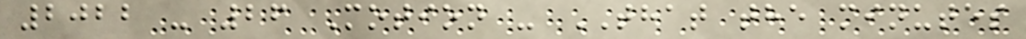2022 - 26 Motion - THAT the minutes
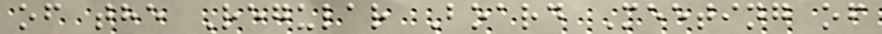of the Regular Board Meeting of
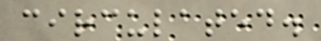circulated.
